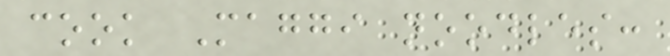cook Maggi noodles:
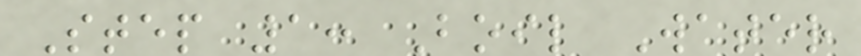Step 1: Boil Water
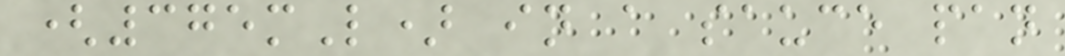(375mL) in a sauce pan
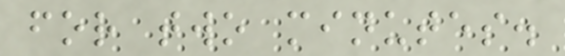for two minutes.
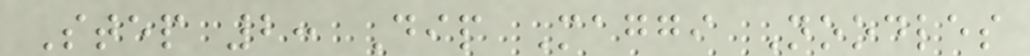Step 2: Dip Maggi Noodles
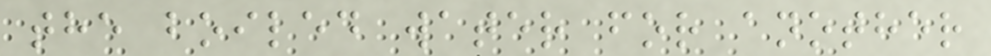the boiled water for another
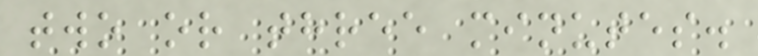two or three minutes.
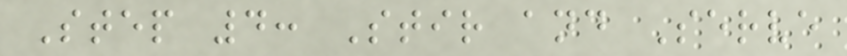Step 4: Stir and Serve
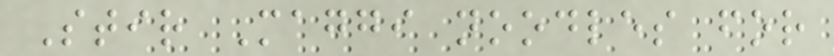Stir Maggi noodles for
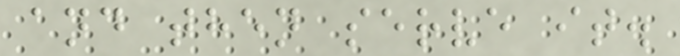and then serve it.
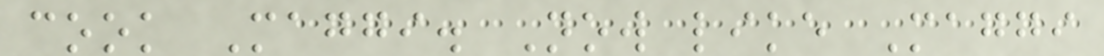cook Maggi. Now like Maggi
